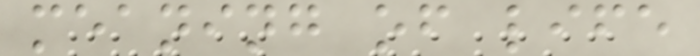meaning of life
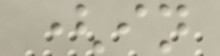(in
